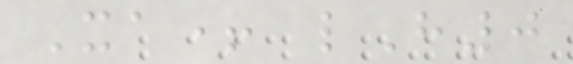Xa+ lH0
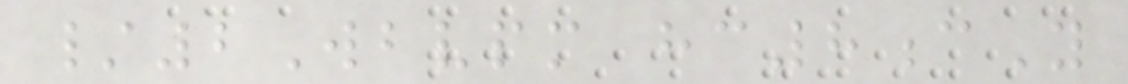/2Wbvpm hc8cY
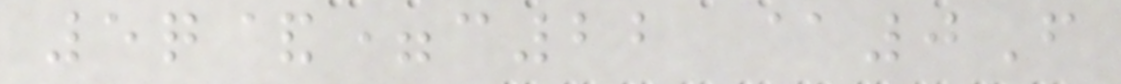5q&=c22 @0F
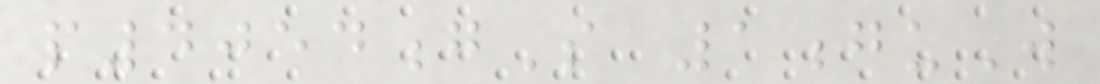p4054gS 1guW
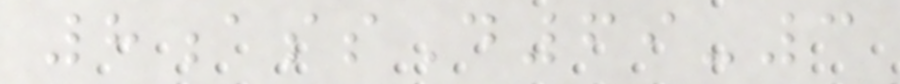8assD69-3
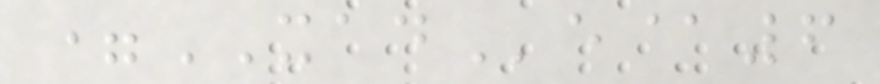=XADe@6
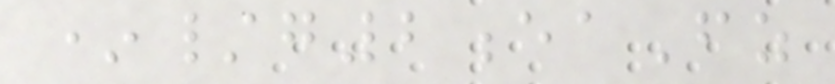*/g2eaFz
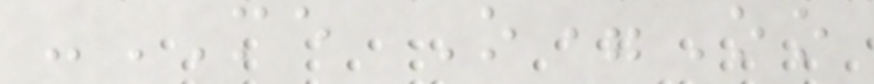-ME O=Oo
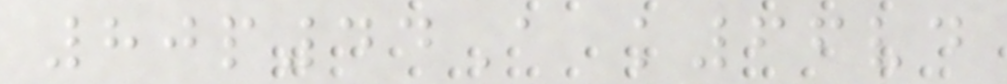80p44A k66vd
